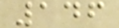146
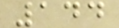144
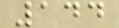144
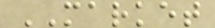MARKET
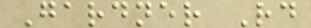Gardner Rd
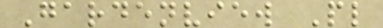Gardenview Pl
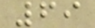69
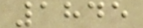1845
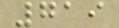719
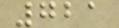721
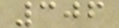306
